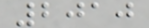2010
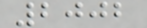2002
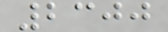2300
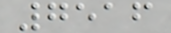7516
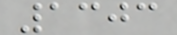1303
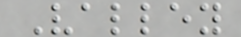Valley
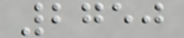2750
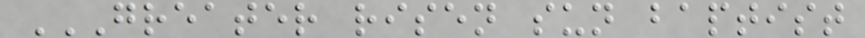GREATER RISEN SUN BAPTIST
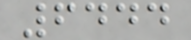6444
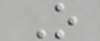O
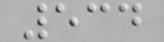534
